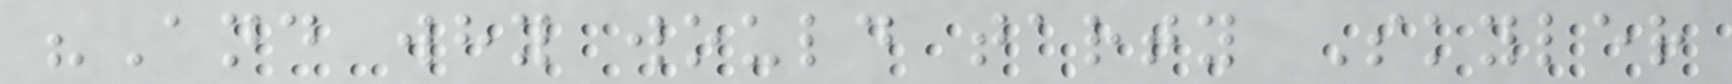"And why would tarty Skyler
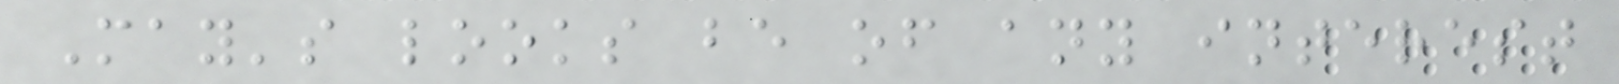May's looks be of any interest
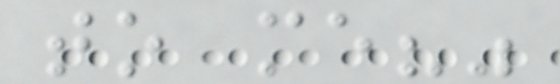to me?"
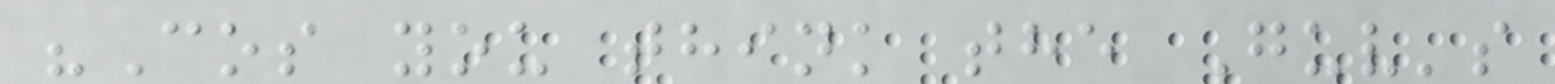"Cos you think the Guv's
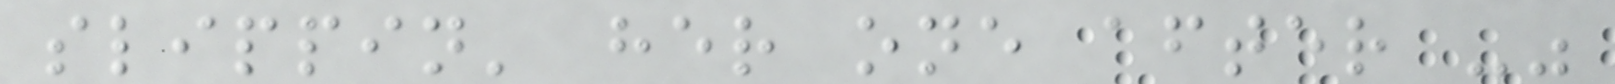slippin' her one after -"
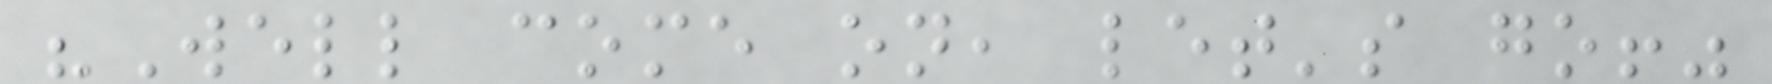"Well come on, let's go!"
